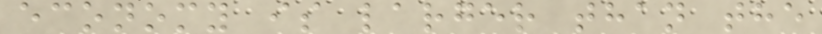economy is larger than the
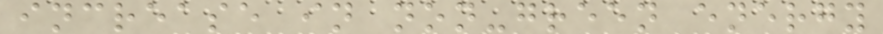increase in non-green energy
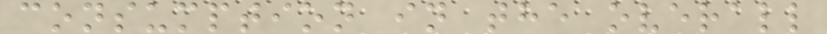consumption in the overall
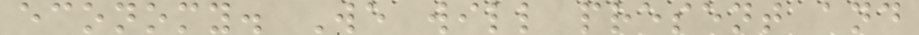economy. We will present and
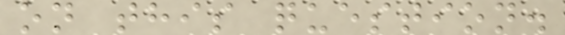on this question.
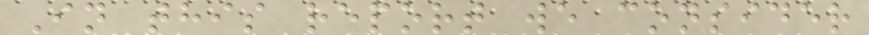In this report we consider
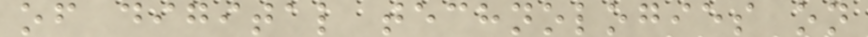of digital technologies on
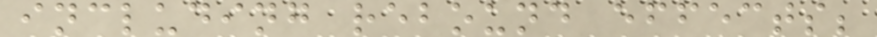including rebound effects;
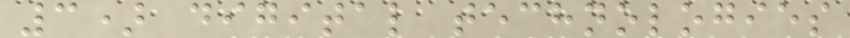3) digital technologies
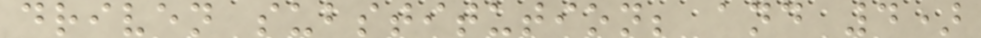driven substitution; and 4)
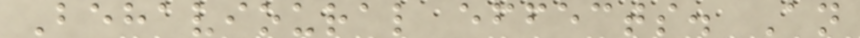Behavioural effects. An
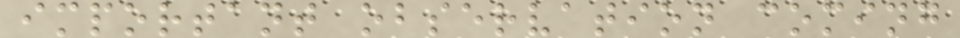important observation coming
